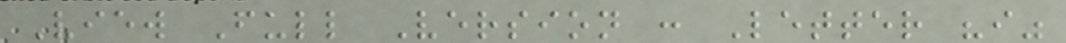View Full Version : Letter "i"
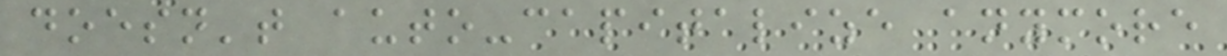doesn't auto-capitalize anymore
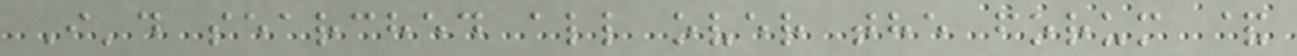I'd searched all over the forum &
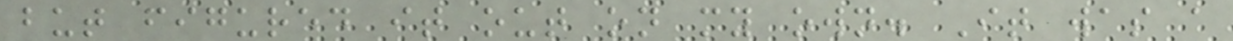but figured it out on my own. It was a
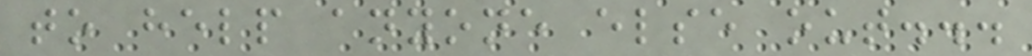to help anyone else out...
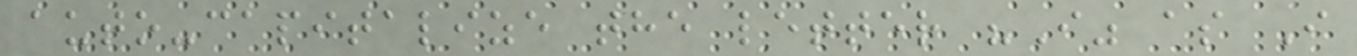auto-capitalize the letter "I" as I
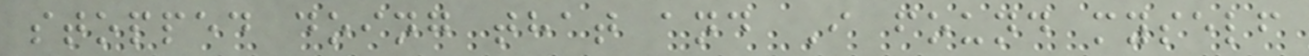stopped doing that and I found myself
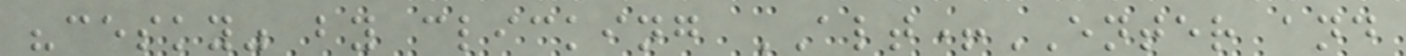"cesky" by clicking ALT+ENTER and
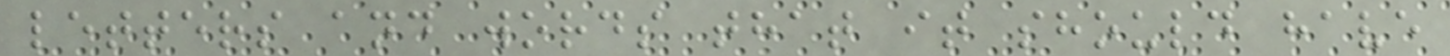letters and words that it should have
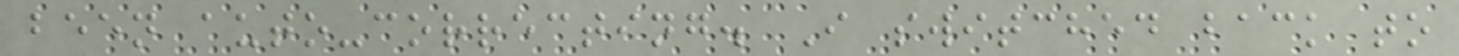been auto-correcting. I switched back to
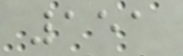151
